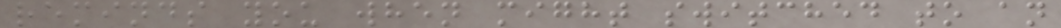reminds you when might switched to an
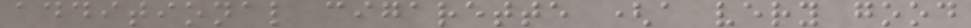additional cigarette (a very good
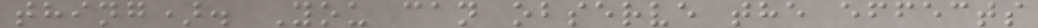thing). You can observe the effects
